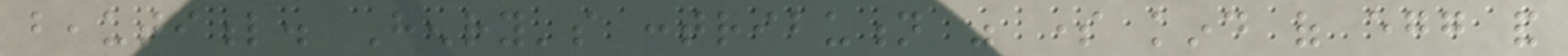beautiful. Henry's contribution was some kind of egg and
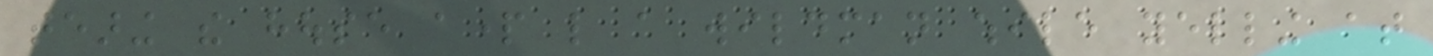tearing the house apart like a wildman while yelling at
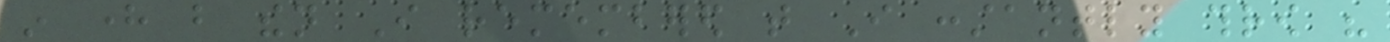in here but then I remembered that I constantly throw his
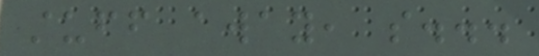stuff away, so...
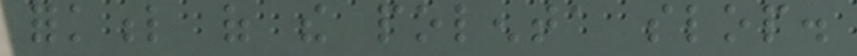forkful of the polenta slop.
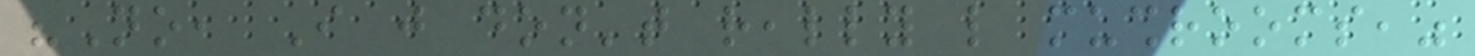"No, I just don't really like mushrooms,"
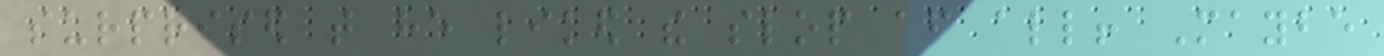surprised that he liked the slop after all! Maybe
